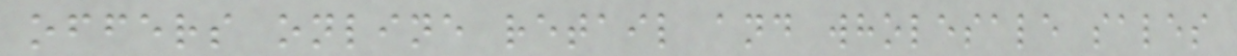offers online retail and wholesale sales
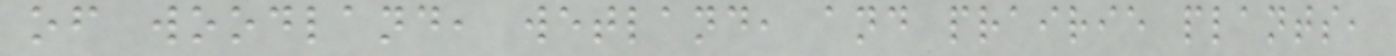of woodland, wetland, and prairie plants,
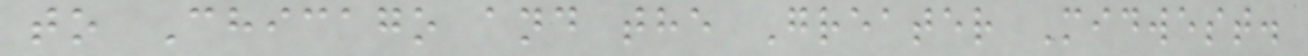to Chicago and the Greater Midwest.
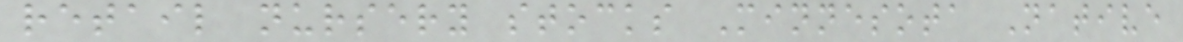retail nursery stocks Minnesota Native
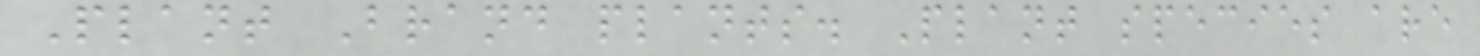Plant Brand plants. Plant species are
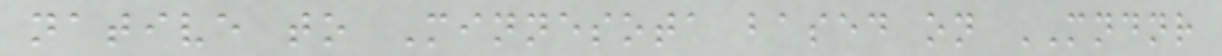native to Minnesota based on MNDNR
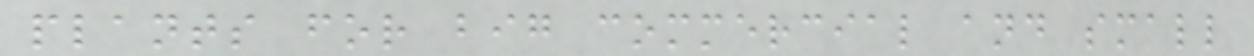plants for big commercial and small
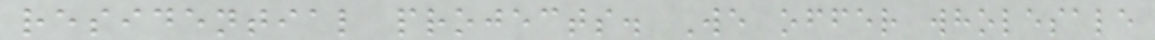residential projects. We offer wholesale
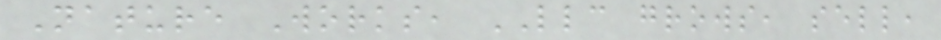Nature Works, LLC grows, sell,
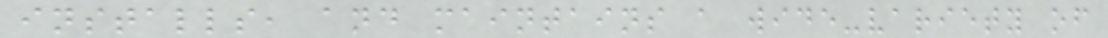installs, and maintains a wide-variety of
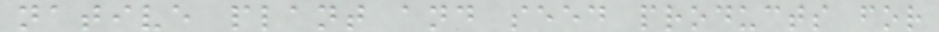native plant and seed products for
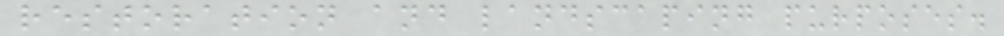restoration and landscaping purposes.
